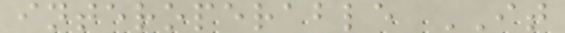interoperable IT
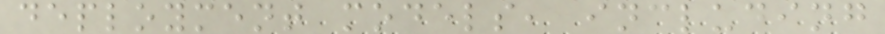deployment models, including
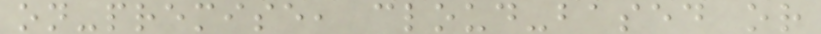on-premise, cloud-based or
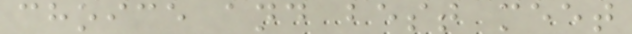choice and best meet
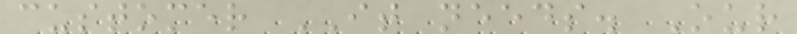customer IT needs. Our
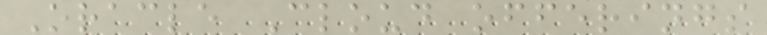Oracle Cloud offerings
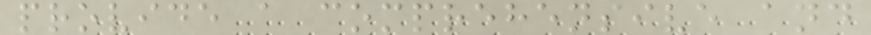provide a comprehensive and
